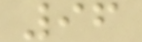96
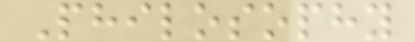Philosophy
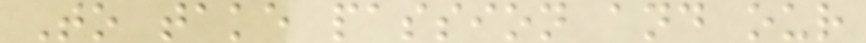To take passion and our
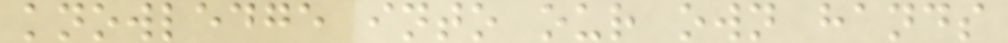knowledge into our own hands
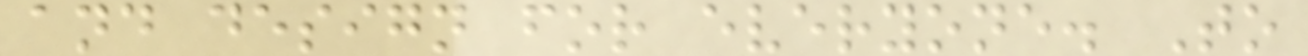and design for everyone. To
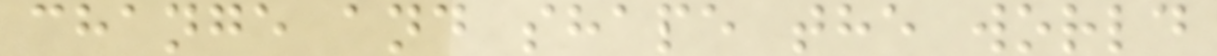change and shape the world
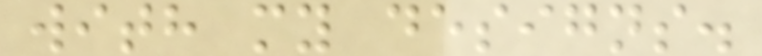with my designs.
